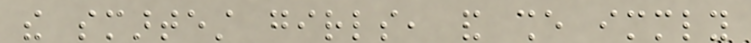the smartest girls, and she immediately
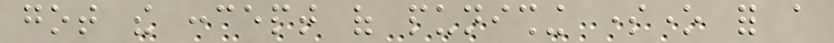got the concept of punishing someone for a
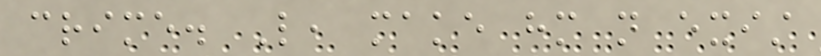crime. Like, make him not exist
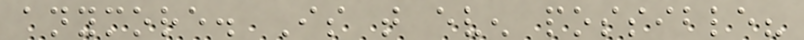anymore. Is that even possible?
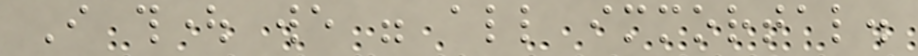I thought we were all immortal.
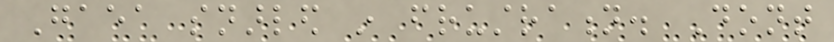Gaea snarled in frustration. Dont
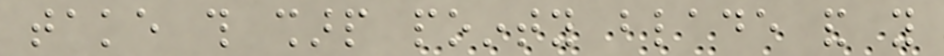take this sharp pointy blade and you
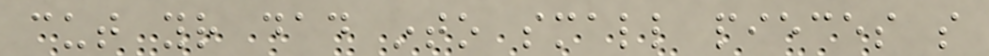cut your dad into small pieces so
